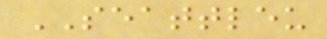SEATTLEU
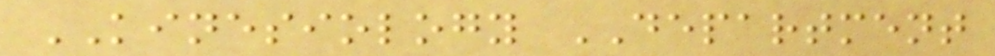KINESIOLOGY DEPARTMENT
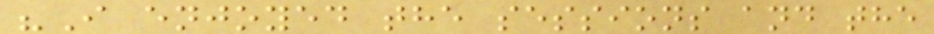"I enjoyed the sessions and the
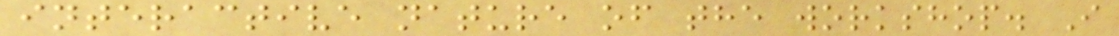interactive nature of the workshop. I
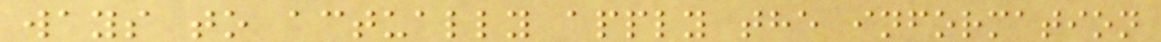ways to actually apply the information
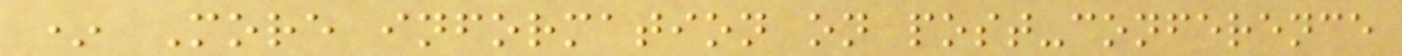* More information on post-conference
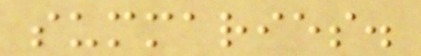summaries.
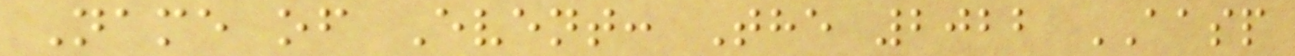Name of Event: The 2022 AASP
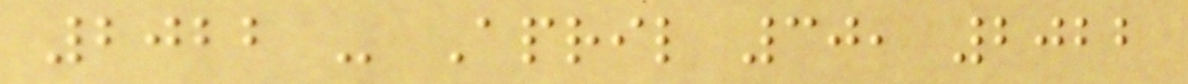2022 - April 30, 2022
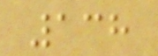138
